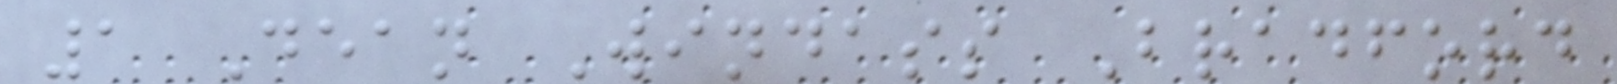1 Dean Windass Bradford
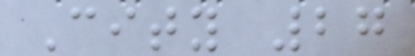City 27
